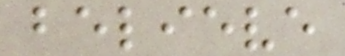believe
